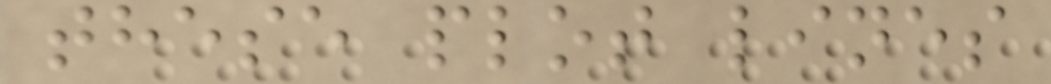these plot lines
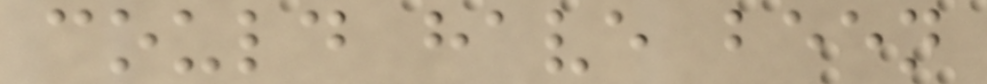could have been
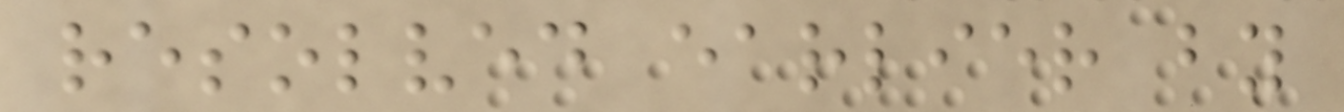resolved earlier by
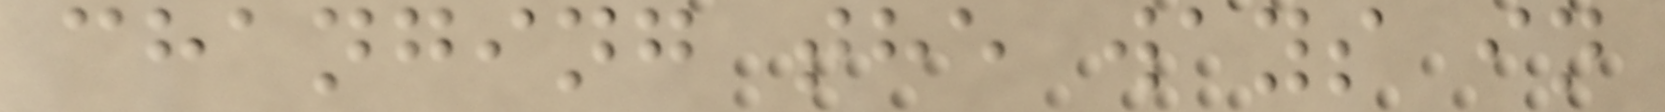changing the ways in
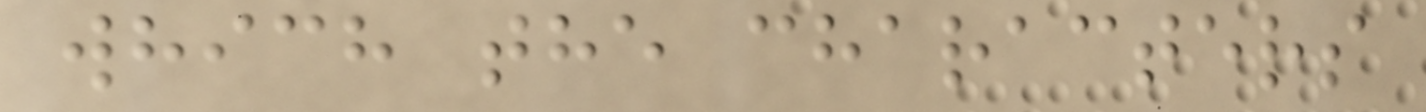which the characters
